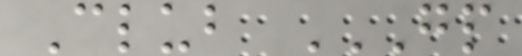Club GP
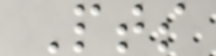Pts
